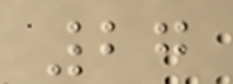27
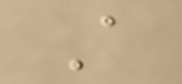A
